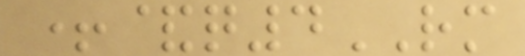+&q4RM
